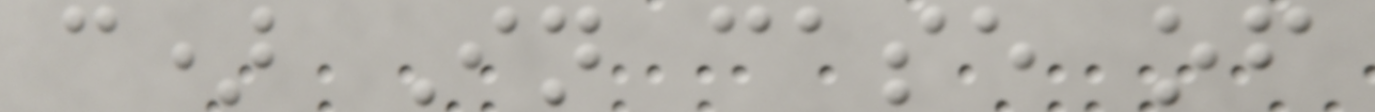c) In case of
